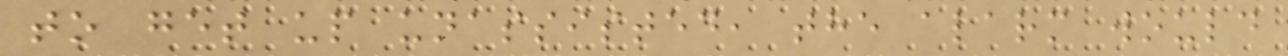to get up unassisted, the alarm would
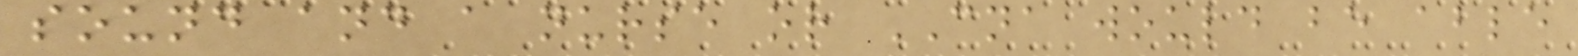sound and a nurse or CNA would be able
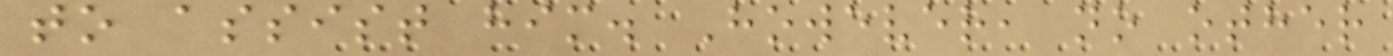to assist him. However, no other
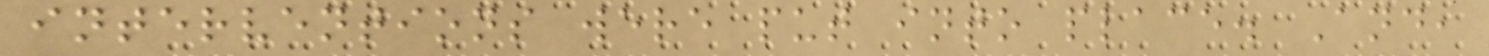interventions were put into place. And,
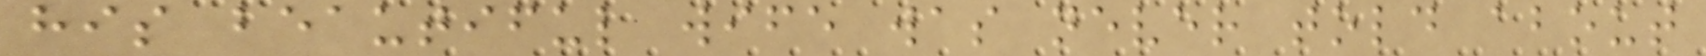his beautiful wife was never told about
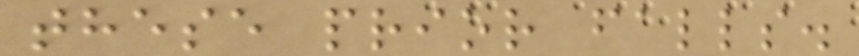these prior falls.
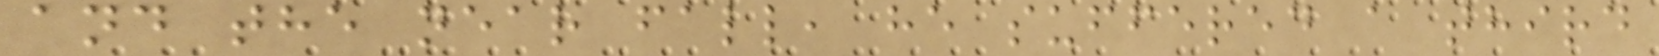and the near fall, he suffered a third
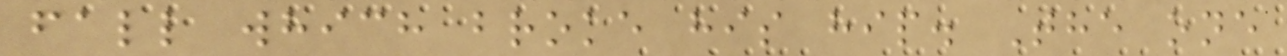fall which broke his hip. The one
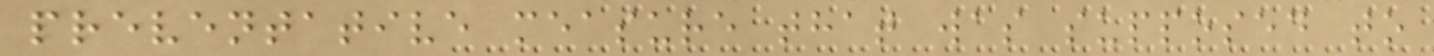preventative measure that was supposed to
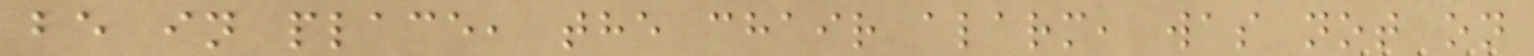be in place, the chair alarm, was not on
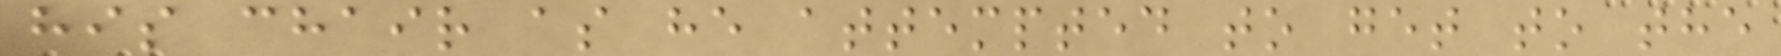his chair as he attempted to get to the
